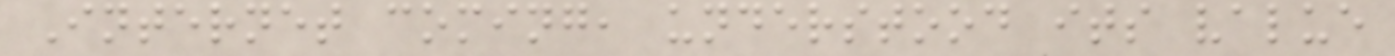Internet coming, understood its value
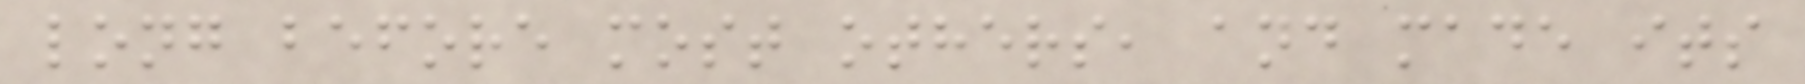long before most others, and made its
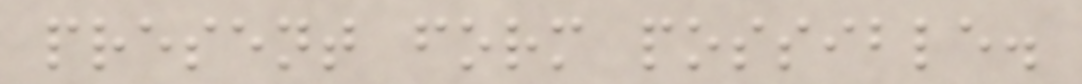present form possible.
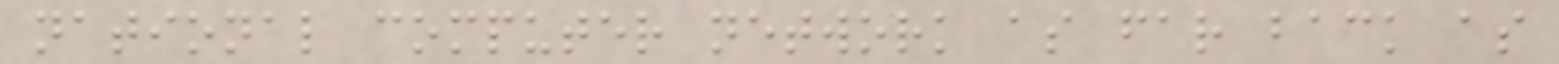national computer network as far back as
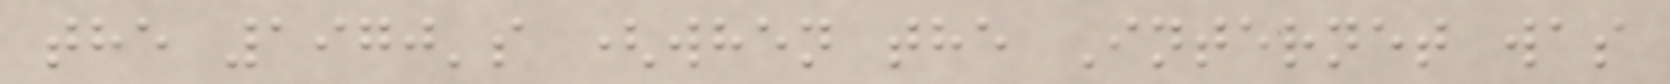the 1970's (when the Internet was
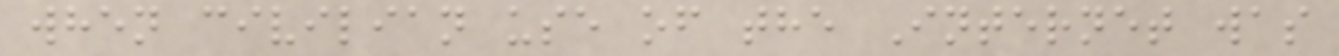when civilian use of the Internet was
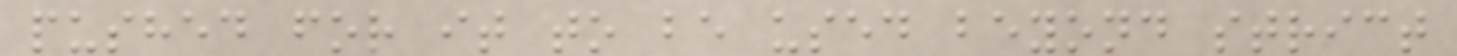pushed for it to be used beyond strict
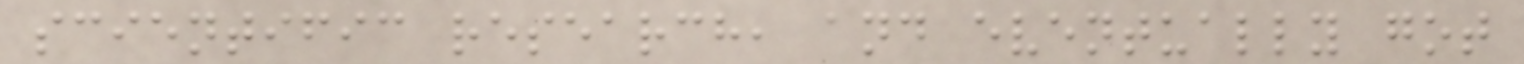scientific research, and eventually got
